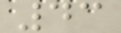43
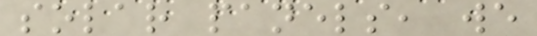solar panels, we
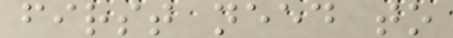first need to
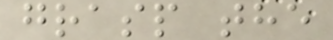grasp the
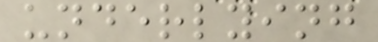underlying
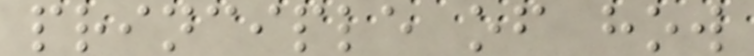principle of how
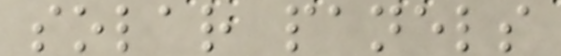solar panels
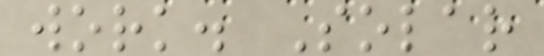work. Solar
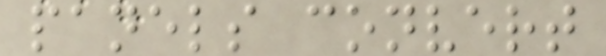panels convert
